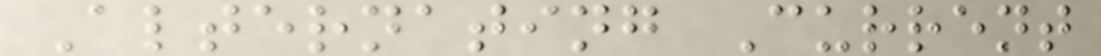Alternating Current
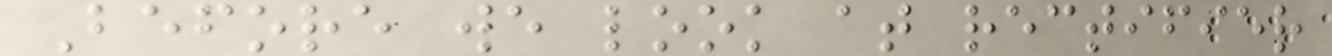Before we look at rectifier
